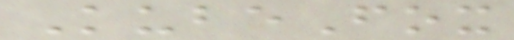KubeFox
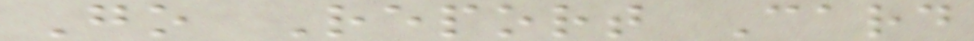Go Report Card
